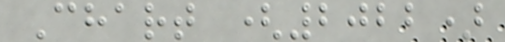Chart (2022)
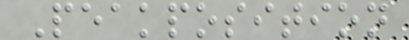Peakposition
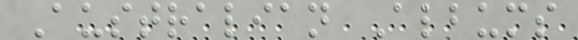Australian Albums
